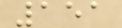151
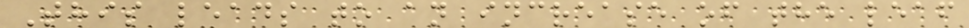This leads to an increase of the leaf
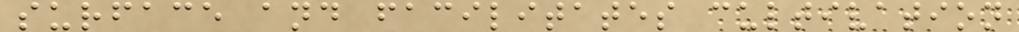surface and facilitates cultivation
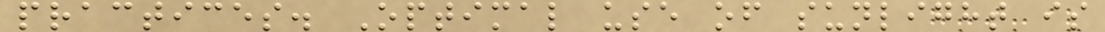practices. Optimal use of sunlight is
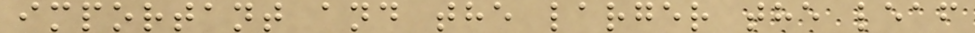important and the larger the leaf
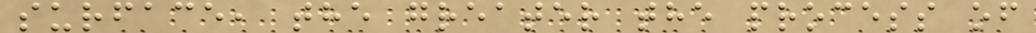surface, the greater the process of
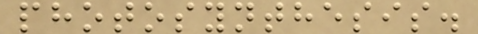photosynthesis.
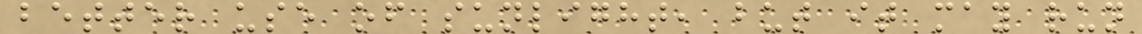better use of sunlight, but it may run
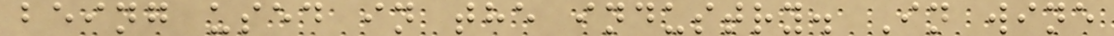being used in the industry. In wine
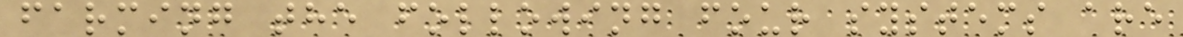farming the following four systems are
